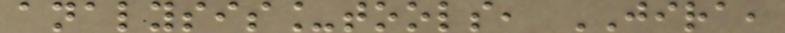analysis_tools, JIRA,
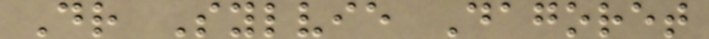Dr Sylvie Dagoret
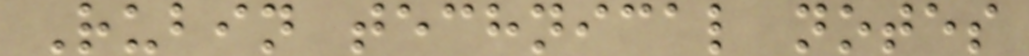Rubin technical notes
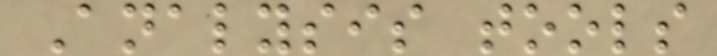Analysis tools
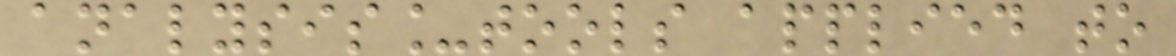analysis_tools applied to
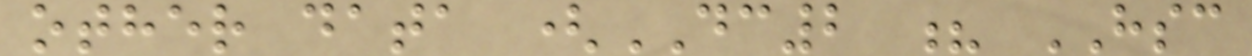other data (DC2 ? HSC
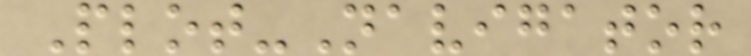Plot-Navigator
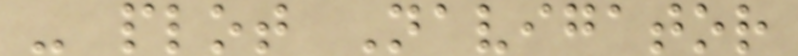- plot Navigator
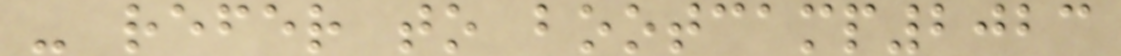- refer to bootcamp2023
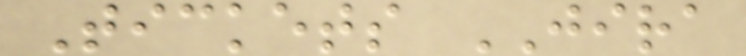Tickets JIRA
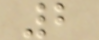2
